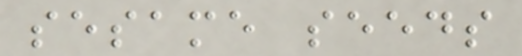sesame seeds
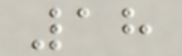18
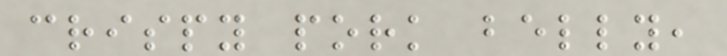crispy pork belly,
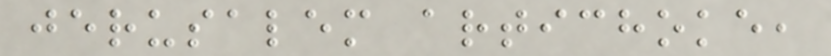jerusalem artichoke,
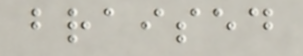braised
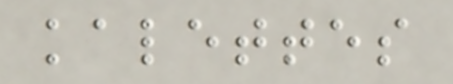kalettes
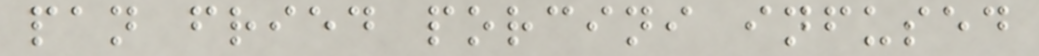pan fried porcini infused
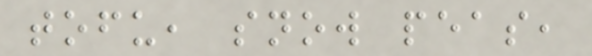tofu, snow peas,
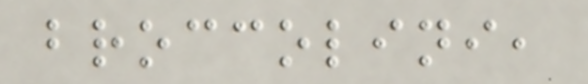broccolini,
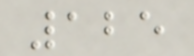125
